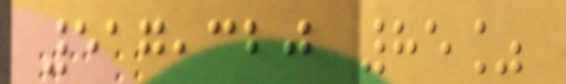517,320 85%
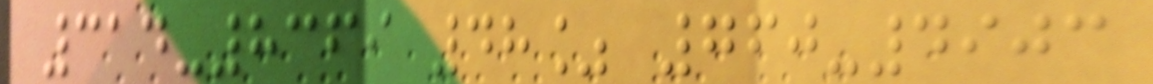314-8369 48% 760-4903
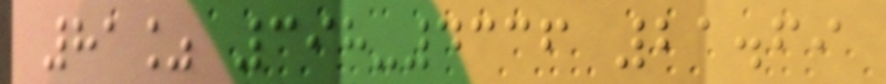81% 398-4336 21.69
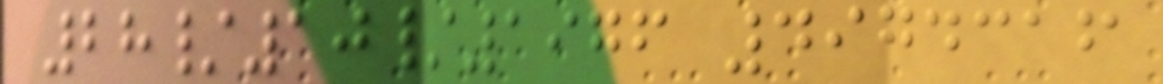28/10/1976 4974316
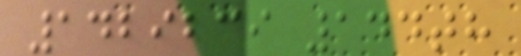1429239 144th
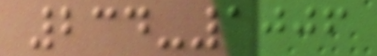234-1006
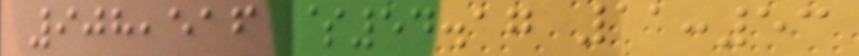908,516 $54.17 11:53
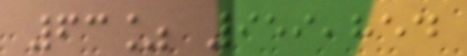63% 959,854
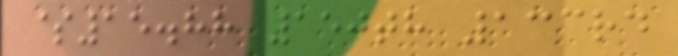$15.88 150th 133rd
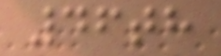46th
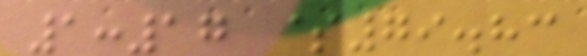1:17 $79.83
